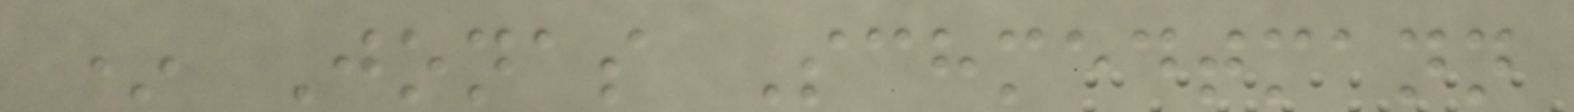* Jonas Schmedtmann
